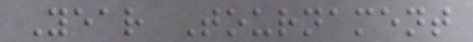Year Tournament
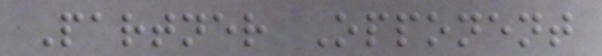Partner Opponent
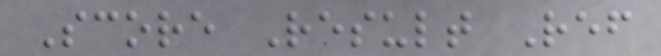Score Result Ref
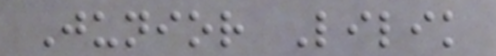Junior Lilik
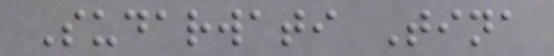Sudarwati Tina
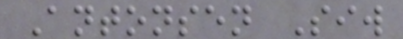Antonsen Siw
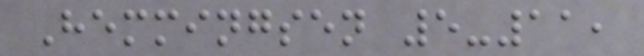Hemmingsen 5-11,
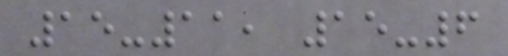15-11, 15-6
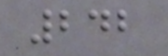242
